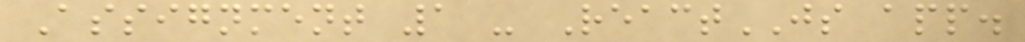Assignment 1 - ReactJS app.
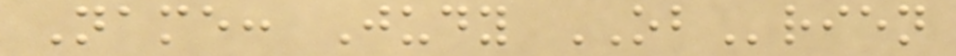Name: Judy OBrien
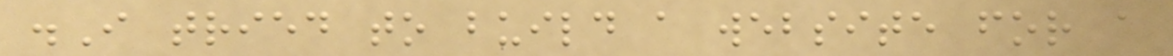.I tried to build a website for a
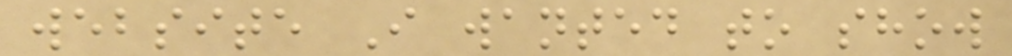website I wanted to show
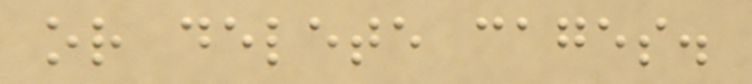or delete cages.
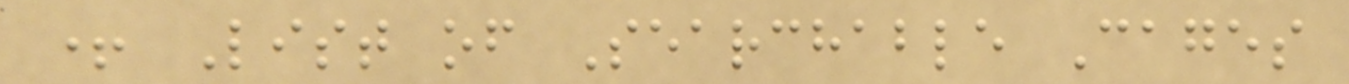+ List of Searchable Cages
